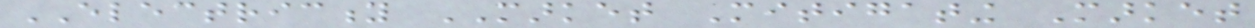ELECTRICITY MARKET Mitigating Market
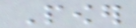Power
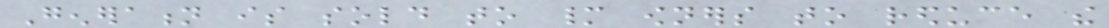Generation is sold to many owners to reduce the
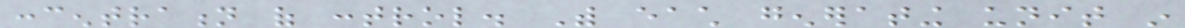concentration of control. With each generating unit in
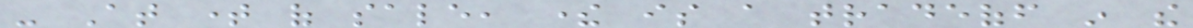- At time of sale, there is a tradeoff in the
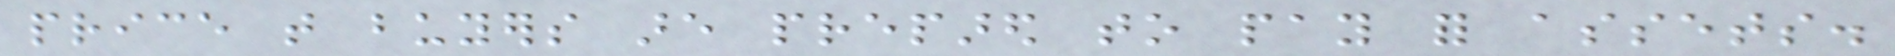price that buyers are prepared to pay for assets.
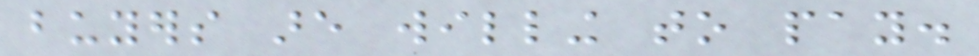buyers are willing to pay.
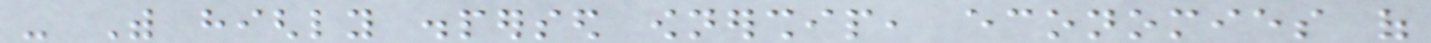- With highly dispersed ownership, economies of
